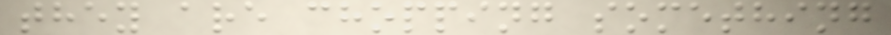they are chopping something
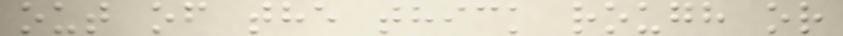out of the thick rough or
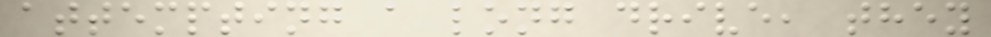attempting a long drive, they
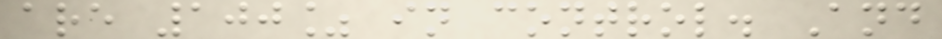are 100% in control. And
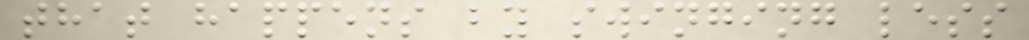that happens by swinging less
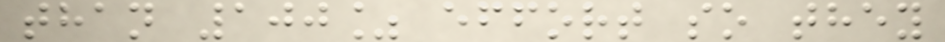than 100% effort so they
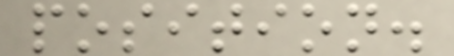position.
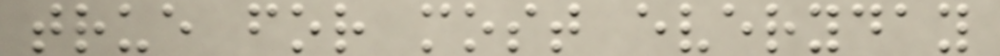true for most everyday
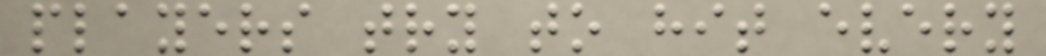players try to hit every
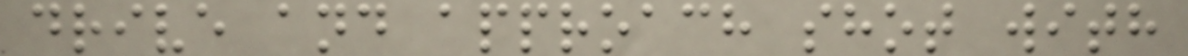drive and approach shot with
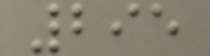295
